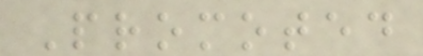Promoted
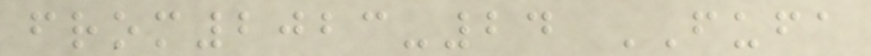from2023-24 FUFA
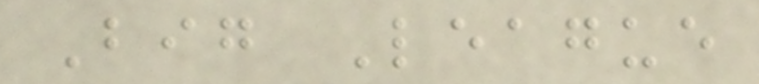Big League
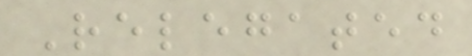Relegated
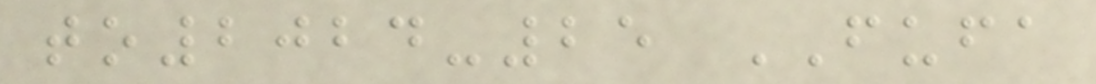to2024-25 FUFA
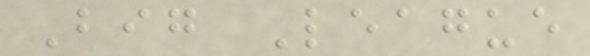Big League
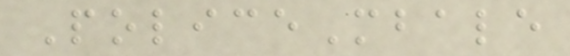PoliceMbale
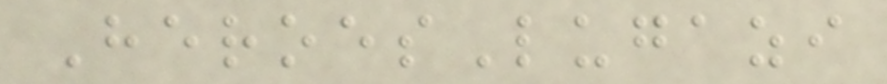HeroesLugazi
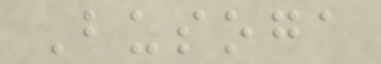Busoga
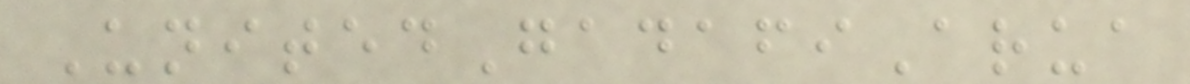UnitedGadafiArua
